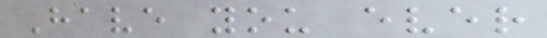Have you ever
